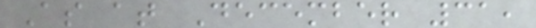As at December 31,
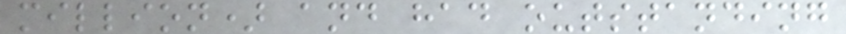million) and had outstanding
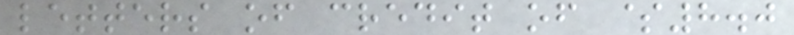letters of credit of $8.0
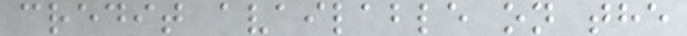credit available on the
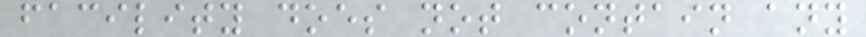facility does not contain any
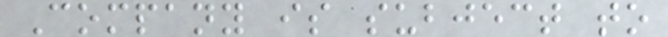Company is subject to
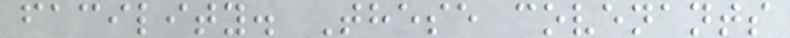facility. These covenants
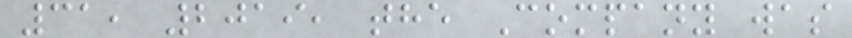31, 2019, the Company was
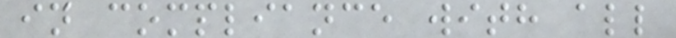in compliance with all
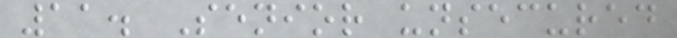11. Senior unsecured
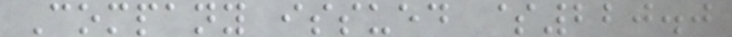Company issued $220.0
